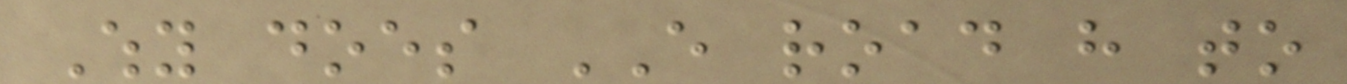Why does EVERY road have to
